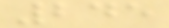245
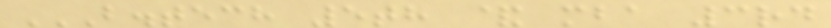B.TECH 5TH & MBA 3RD
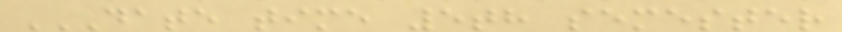DATE TIME 5TH SEMESTER
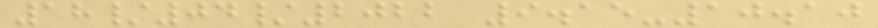18/04/2022 9.15-10.10
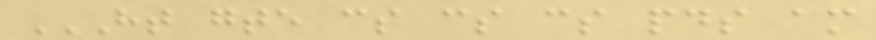HT GTE CS CS CS PDS AM
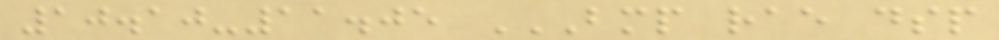10.10-11.05 BMP RAE DSP
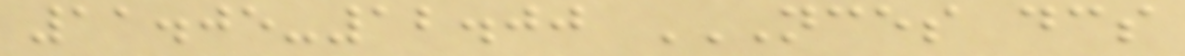11.05-12.00 NCES DCS
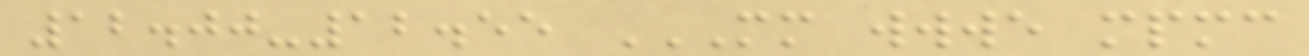12.00-12.55 MM WWWE MPMC
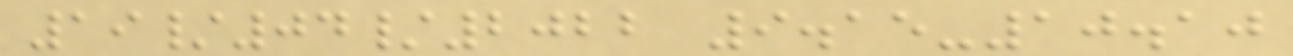19/04/2022 9.15-10.10
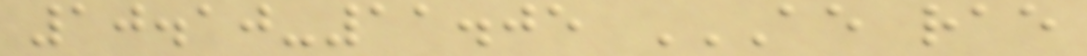10.10-11.05 AE RAE
